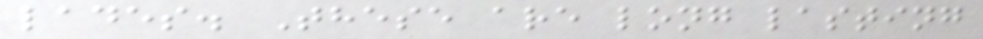lades. These are long lasting
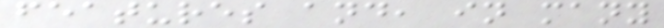features and, in many
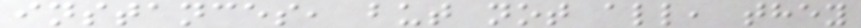instances, but not all, they
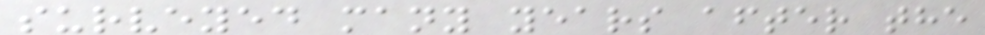surveyed many years after the
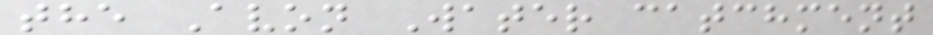the Avon Water catchment
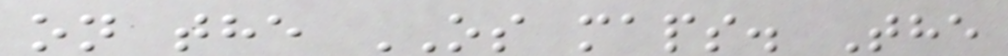on the OS maps. The
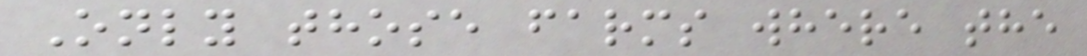Only those farms where the
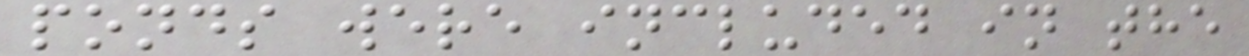ponds were included in the
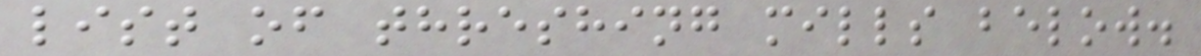list of threshing mills below.
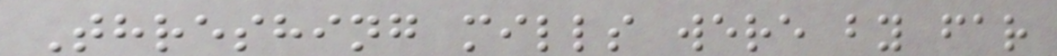Threshing mills were by far
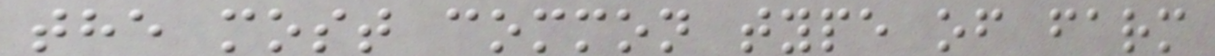the most common type of farm
